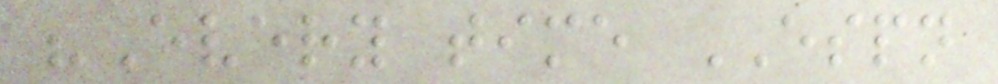"Every time ESPN
